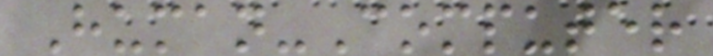Human-Computer
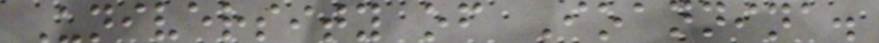University of Ioannina.
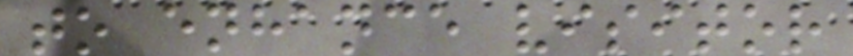to enhance visitor
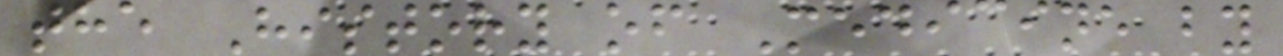the History of Medicine by
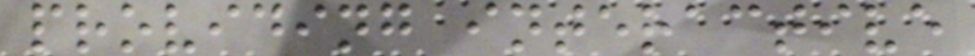providing interactive
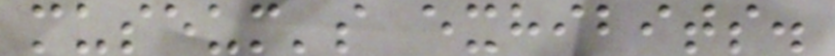museum's exhibits.
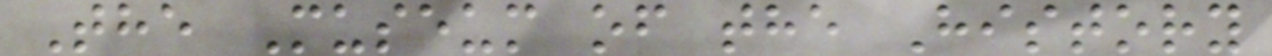The Museum of the History
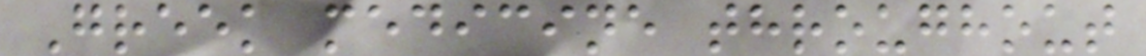Greek medicine throughout
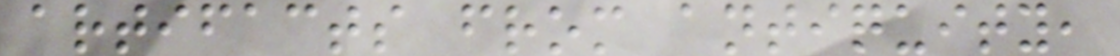artifacts from antiquity,
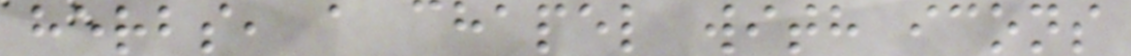herbs, a chapel with icons
